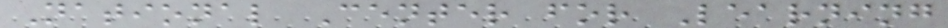National Center for Learning
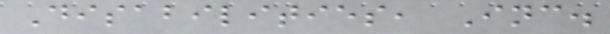Disabilities, Inc.
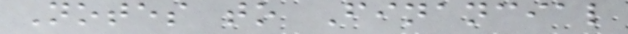Notes to Financial
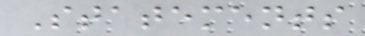Statements
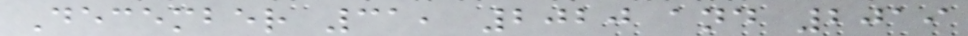December 31, 2020 and 2019
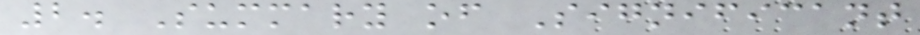2. Summary of Significant
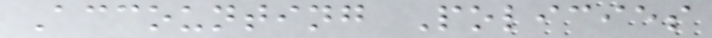Accounting Policies
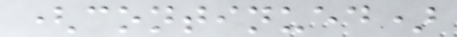(continued)
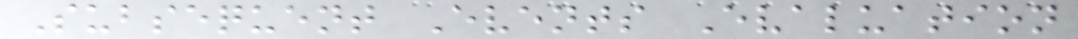Subsequent Events Evaluation
